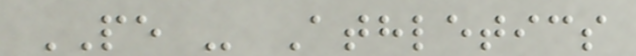PE - Athletics
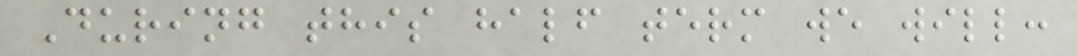During this half term we will:
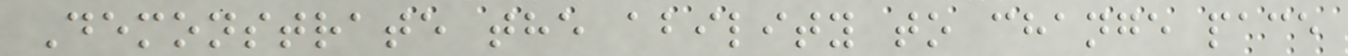Demonstrate the ability to change pace
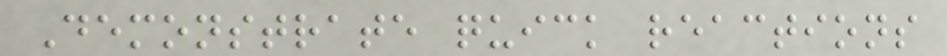Demonstrate quick reactions
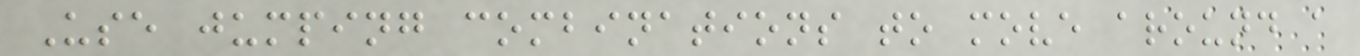Use jumping combinations to move around a
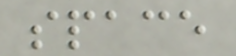space
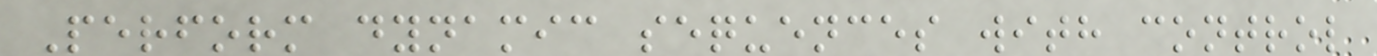Perform dynamic sequences with control
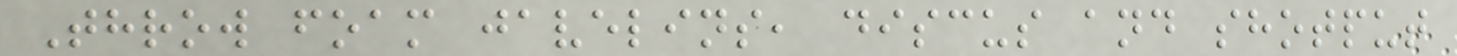Throw foam javelins, discus and shotput
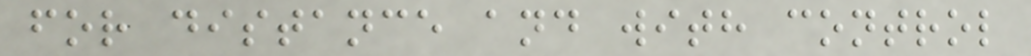for distance and with control
